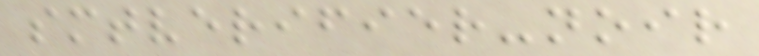smtverifier-noir
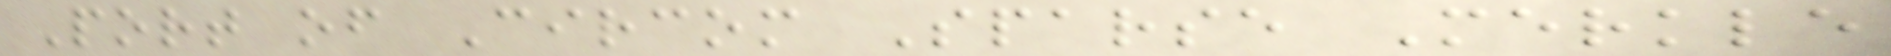Port of Circom Sparse Merkle
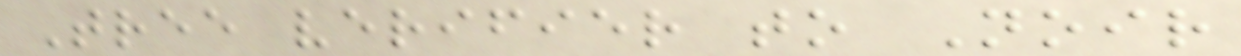Tree verifier to Noir
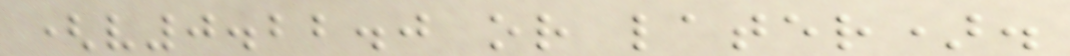(v0.22.0 or later).
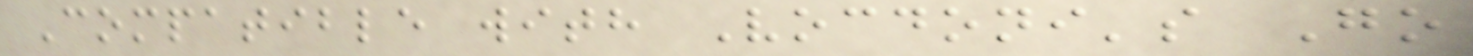Compatible with Vocdoni's Go
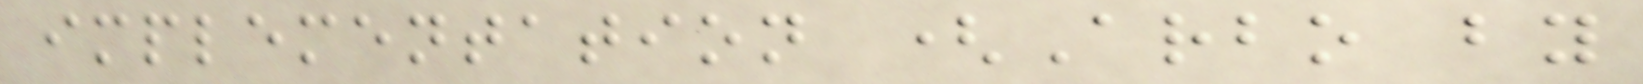implementation (Arbo by
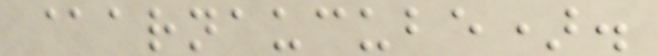@arnaucube).
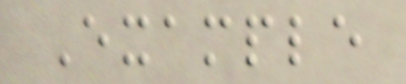Example
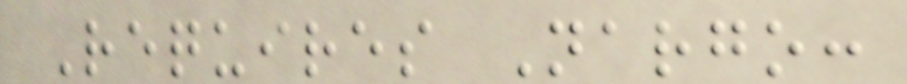Requires Nargo:
